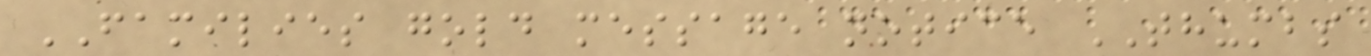FAMILIES gold message notice THUMBS
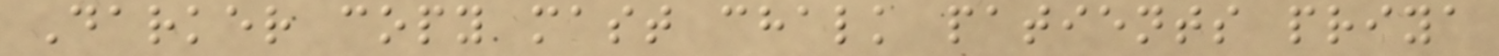Darker copy mast chalk patients priya
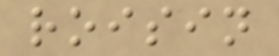roisin
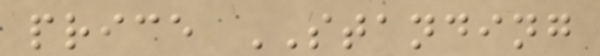price STANDING
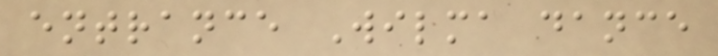entrance Wilma dance
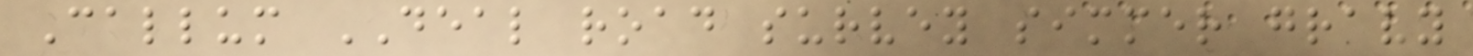Callum DEAL road survey simmer gravy
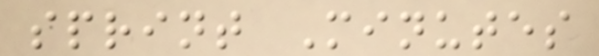sprint Minutes
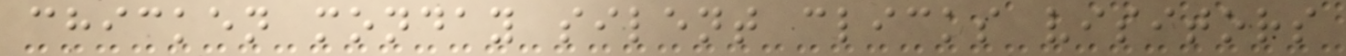chicken monday silent clicks visitors
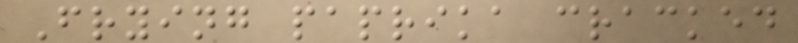Frying paprika cracked
